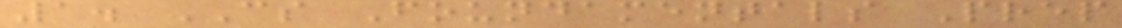1. CS Foundamentals Prep
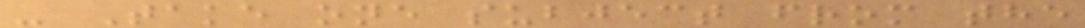- Take one subject from the
